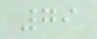79
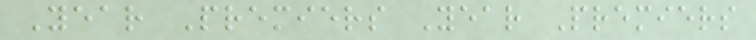Year Premiers Year Premiers
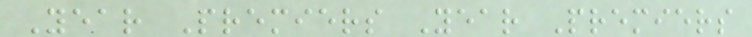Year Premiers Year Premiers
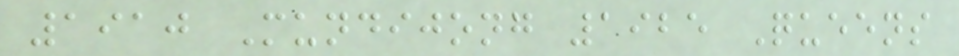1910 Mundijong 1925 Queens
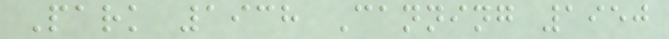Park 1938 Canning 1950
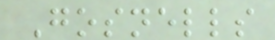Gosnells
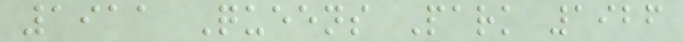1911 Queens Park 1926
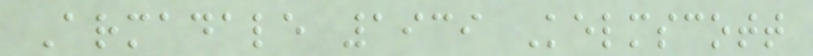Armadale 1939 Kelmscott
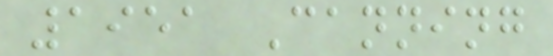1951 Canning
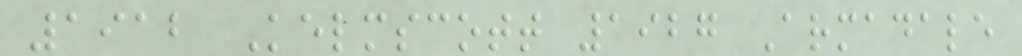1912 Kelmscott 1927 Armadale
